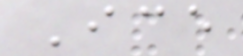Ice
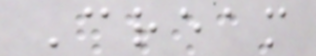Cream
